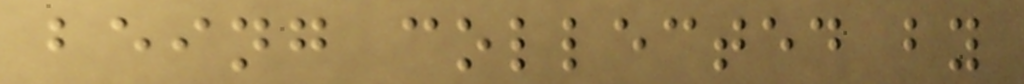being collected by
